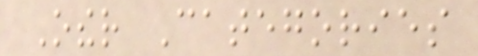Other Categories
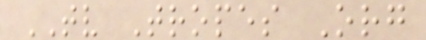TV Tropes Org
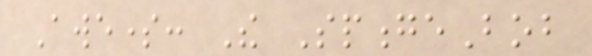Awesome: The SpongeBob
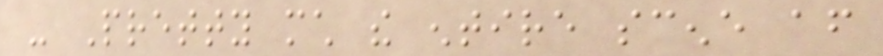- Pretty much the entire scene after
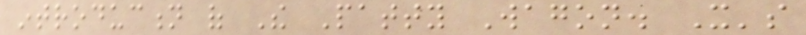introduction of The Patty Wagon. It's
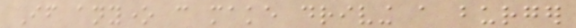If anyone can make driving a burger
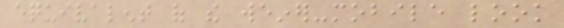equivalent of the weiner-mobile look
